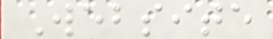Website
